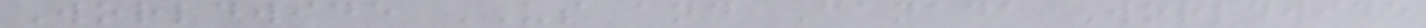Worldwide US and Canada Worldwide
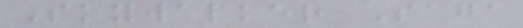Skywalker Saga
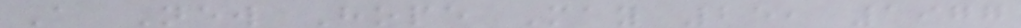A New Hope May 25, 1977
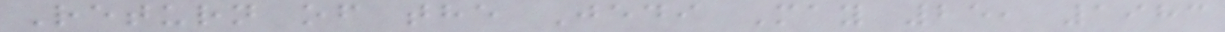Return of the Jedi May 25, 1983
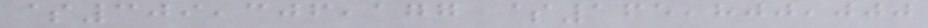$309,306,177 $165,800,000
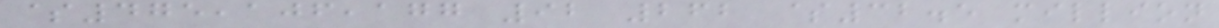$475,106,177 92 262 $32.5 million
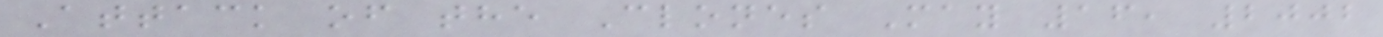Attack of the Clones May 16, 2002
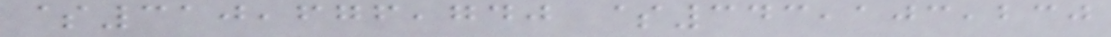$310,676,740 $343,103,230
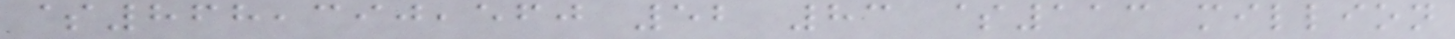$868,390,560 52 83 $113 million
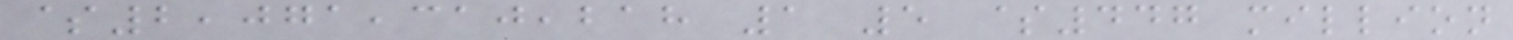$2,071,310,218 1 5 $447 million
